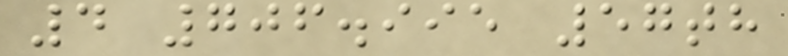4 706.995 57th
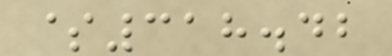$318.42
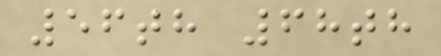56th 68th
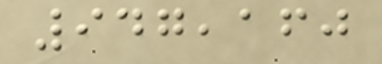947,160
